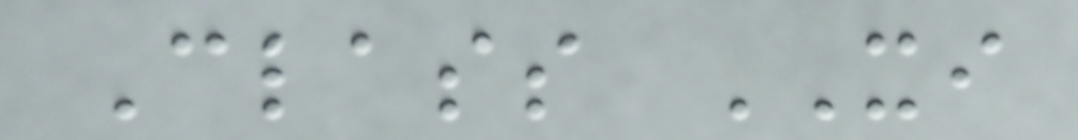Class XI
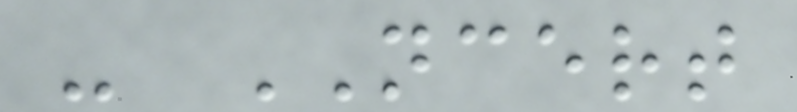- NCERT
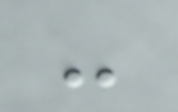-
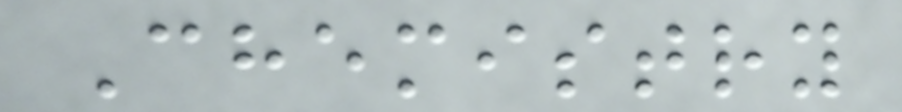Chemistry
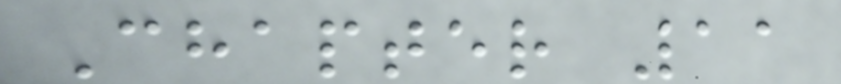Chapter 11
